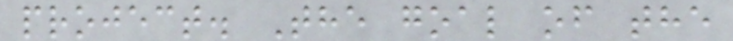project. The goal of the
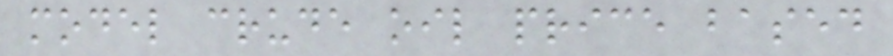model crude oil price based
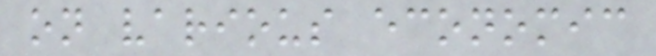on various economic
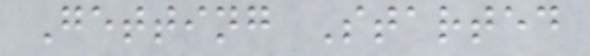Getting Started
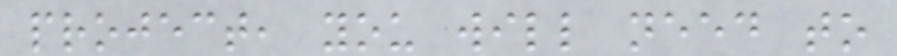project, you will need to
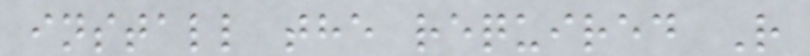install the required R
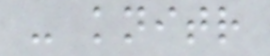- knitr
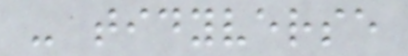- tidyverse
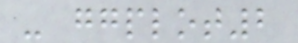- ggplot2
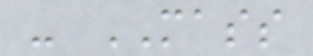- MASS
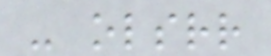- olsrr
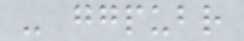- ggpubr
